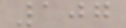107
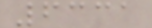6331
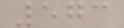573
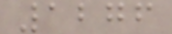1276
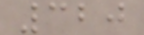320
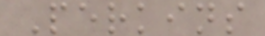Perkins
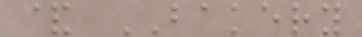& BAKERY
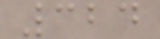324
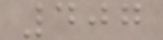407
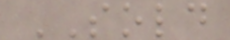SOLD
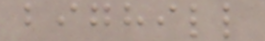bighill
